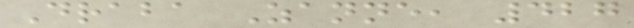Draba Zanne, 427
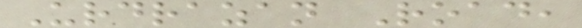Urdrazan Road,
